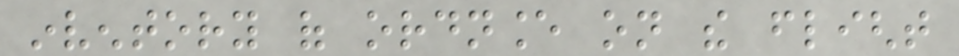inventory of ordnance on the flight
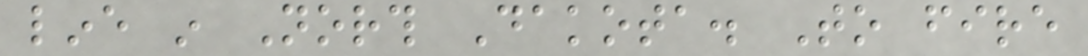line in North Dakota. To fire
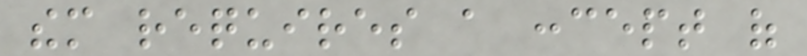them requires a concept of
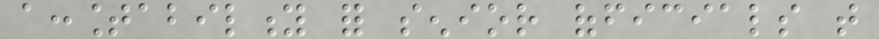accountability for senior officials that
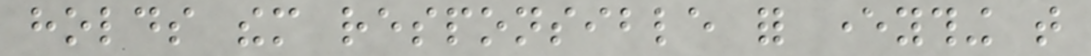holds them responsible for everything that
